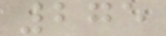275
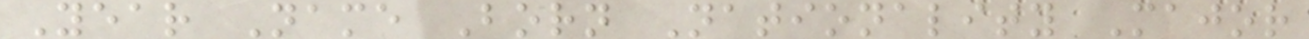Year Name Born Nationality Major
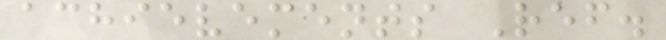achievements Ref.
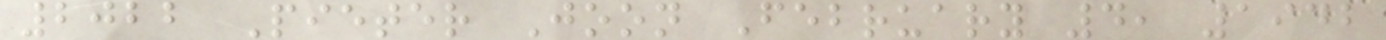2022 Pieter Joon February 4, 1942
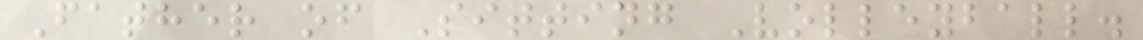Father of Sitting Volleyball.
